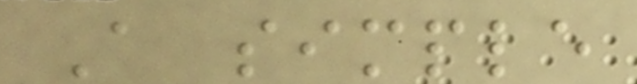A simple
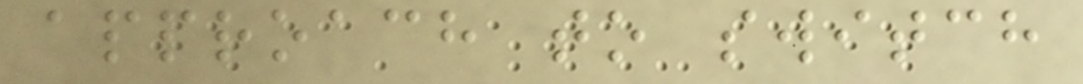approach to switch
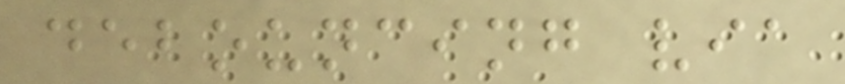debouncing via
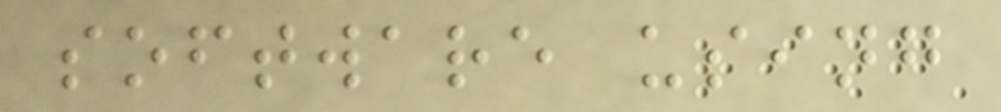software using
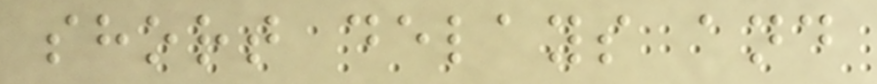short delays and
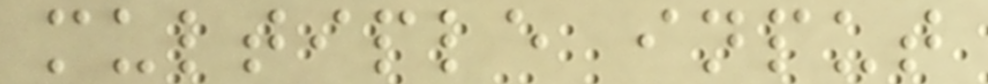multiple input
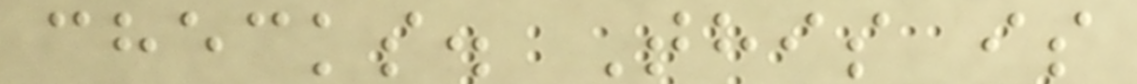checks. This is
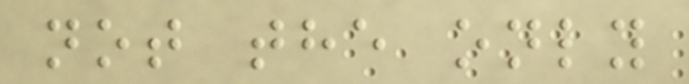not the only
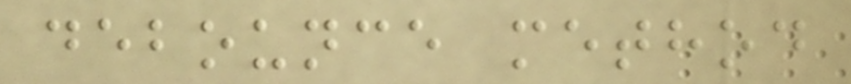debounce method
